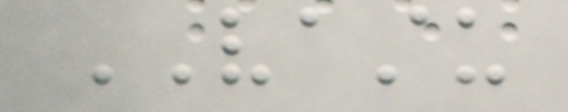VASTU
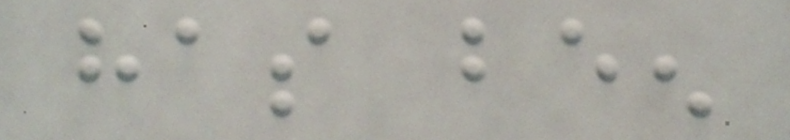has been
